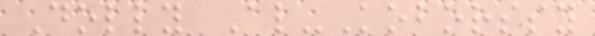Dolly Al-Koborssy
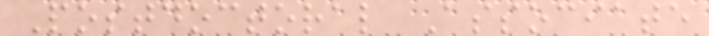Postdoctoral Associate
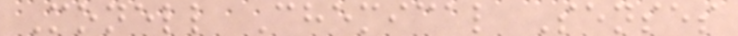Monell Chemical Senses
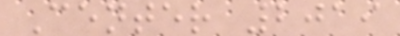Center 2019
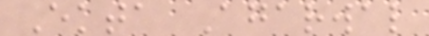Ekta Agarwal
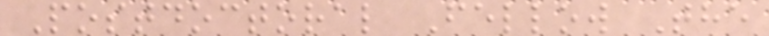Postdoctoral Fellow The
